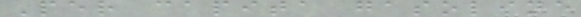Per capita gasoline
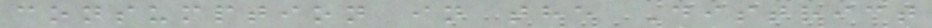consumption in the District
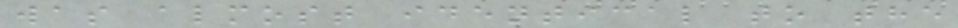was almost identical to the
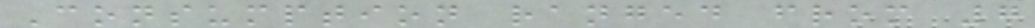Consumption ranged from 7
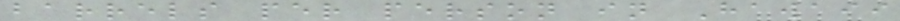barrels per person in Hawaii
